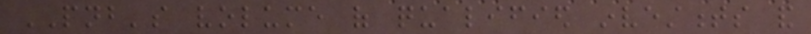PNB's volume of qualified investments and
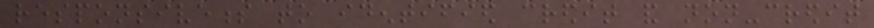responsiveness to identified credit and non-credit
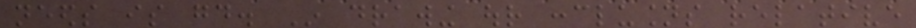needs is good. In drawing our conclusions relative
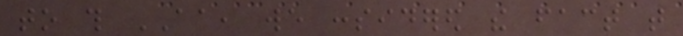to this AA, we considered the fact that
